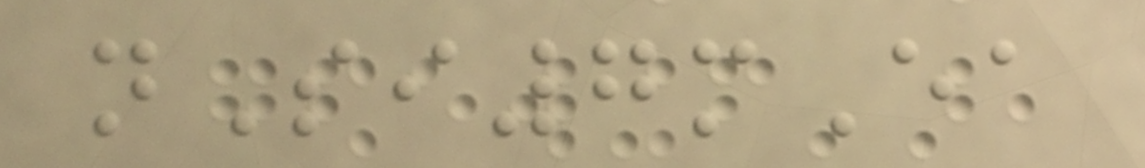nSi7mEa
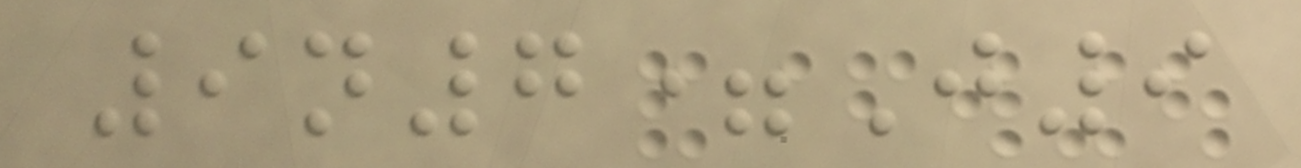9n7=J9
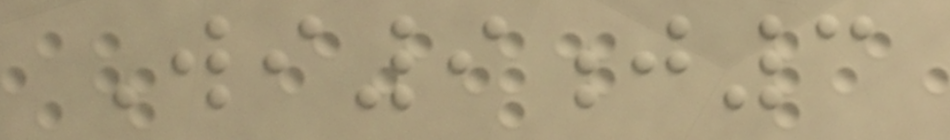Wi9j3
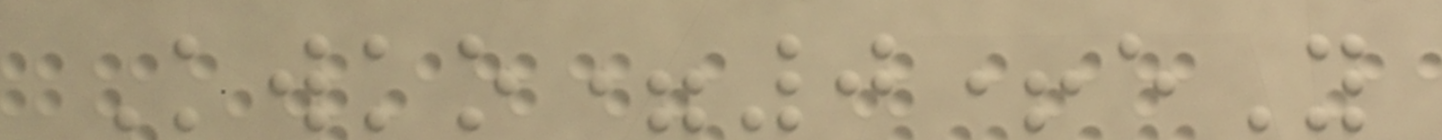Kwko=0+eY
